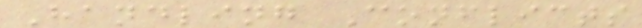Handling Conflicts
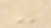-
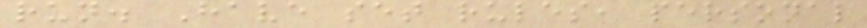run. Have set rules, personal
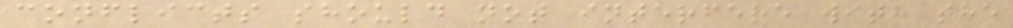conflicts should not interfere with the
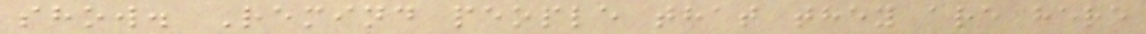show. Remind people that they are here
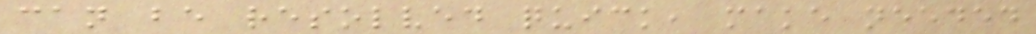can be resolved quick, make needed
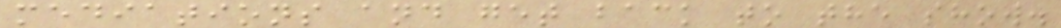mediations and get back to the show.
